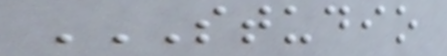STUDIO
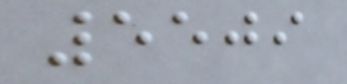5509
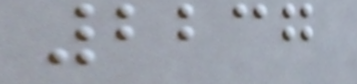2237
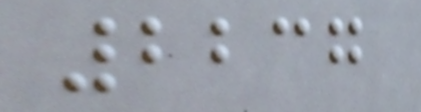2237
